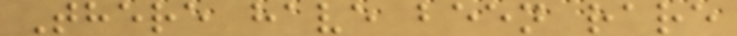There have been rare
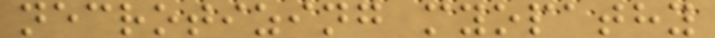necrotizing myopathy
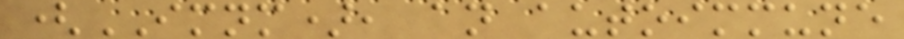(IMNM), an autoimmune
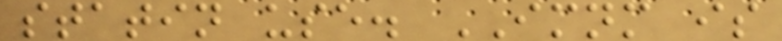statin use. IMNM is
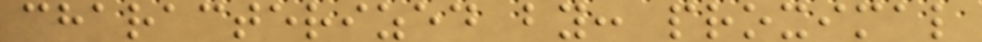characterized by: proximal
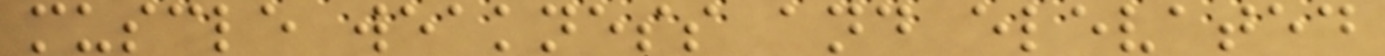muscle weakness and elevated
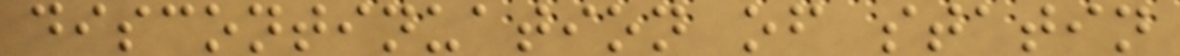discontinuation of statin
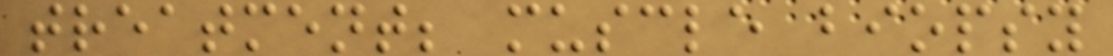treatment; muscle biopsy
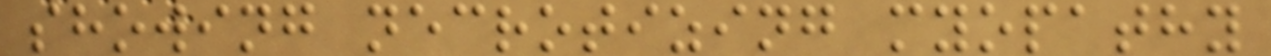showing necrotizing myopathy
